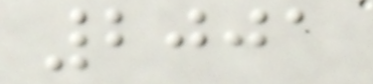2001
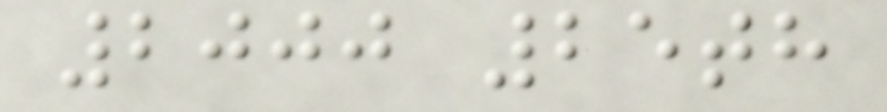2000 25th
